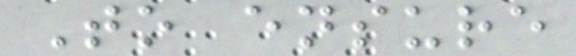To ensure
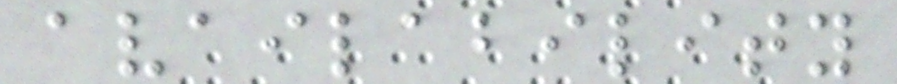availability
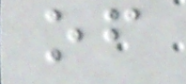of
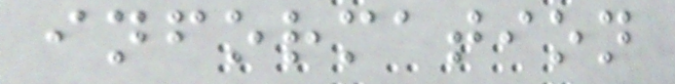information
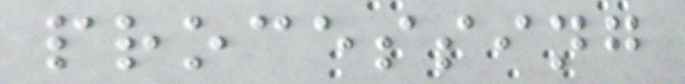processing
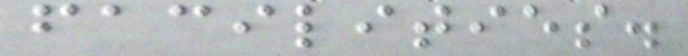facilities.
